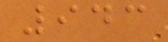943
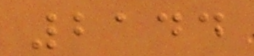2144
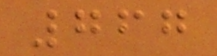767
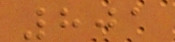801
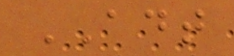ADT
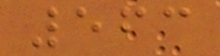563
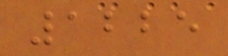1225
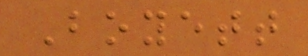Boyett
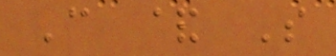C & S
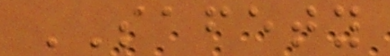SAFETY
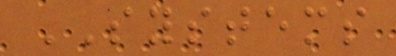SYSTEMS
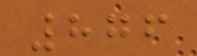876
